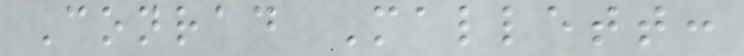Conrad Mallett:
